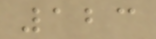123
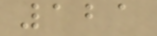121
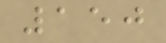150
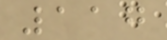117
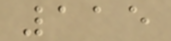115
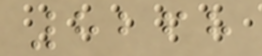8268
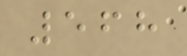568
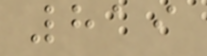819
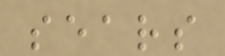sears
